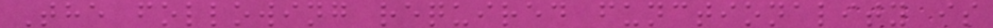The following required functionality is
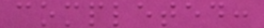completed:
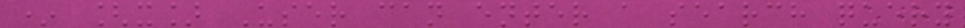* [x] User can enter a search query
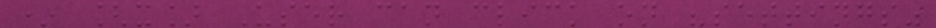* [x] User can click on "settings"
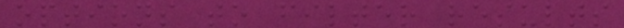options to filter results
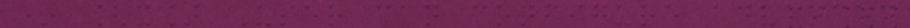* [x] User can configure advanced
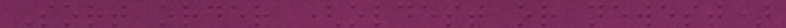Sort order (oldest or newest)
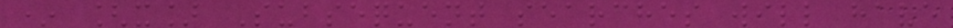* [x] Subsequent searches will have
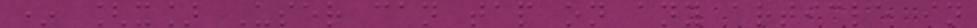* [x] User can tap on any article in
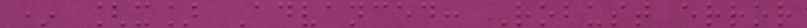* [x] Advanced: Robust error
